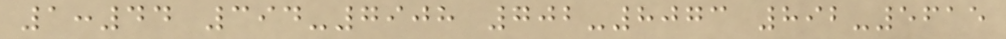1:44 394-7908 702-8073 892-5615
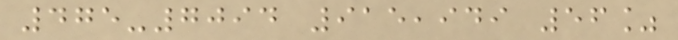475-7094 915,949 56%
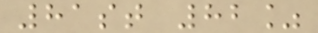81st 82%
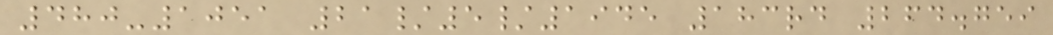480-1051 21/5/1945 183rd 264.759
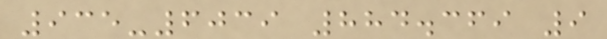935-6039 884.369 9
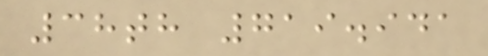38th 719.941
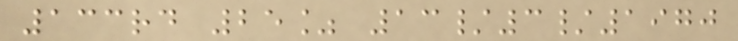133rd 25% 13/3/1970
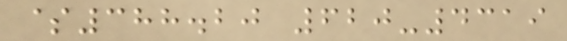$388.20 620-4319
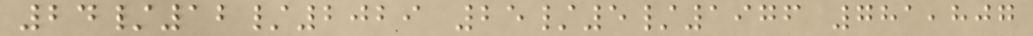24/12/2029 25/5/1976 781,807
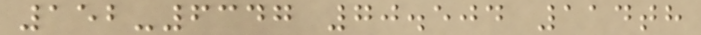152-6347 70.504 114th
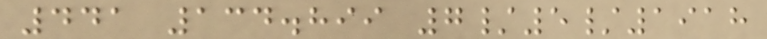441 134.899 7/5/1918
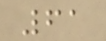61
